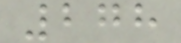278
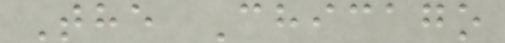The Chicago
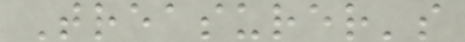Treasurer's
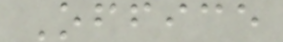Office
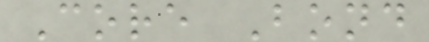Core Bond
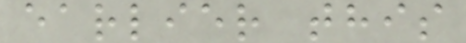earlier this
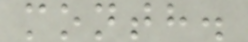month.
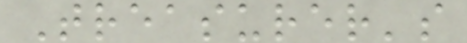Treasurer's
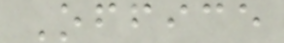Office
